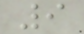9
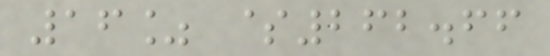16% $262.66
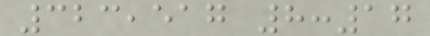323,517 8:17
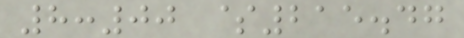8:00 $215.47
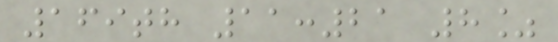169th 11:21 8%
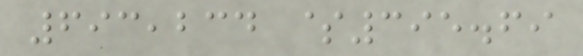693,234 $395.69
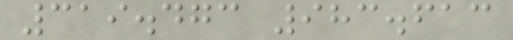319.473 983.613
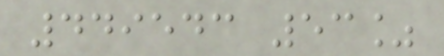449543 53%
